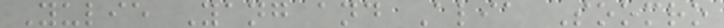Yulie Yang and Alia Soomro
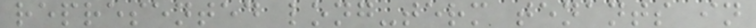represented long-term tenants in
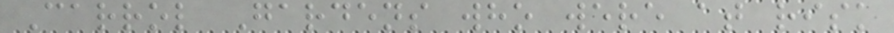Carrol Gardens who were at risk
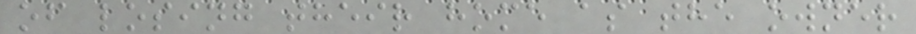of losing their home as the owner
